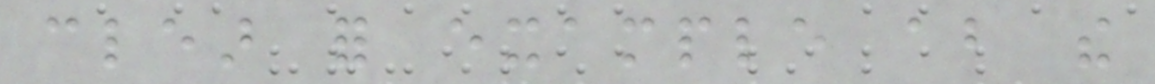clear for example about the
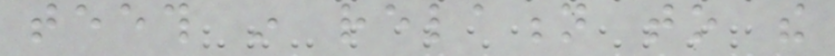teeth in relation to the
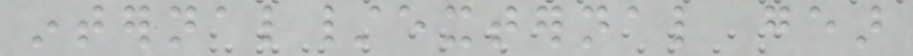internal/external gear
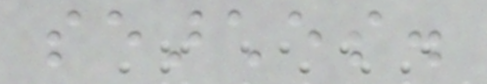searches.
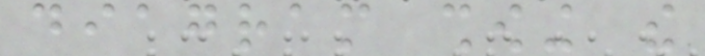diagram showing the
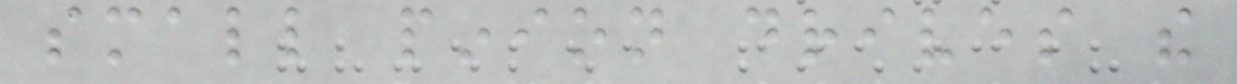small pinion drives the
